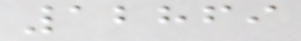12869
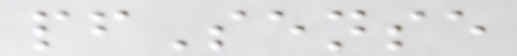pfSense
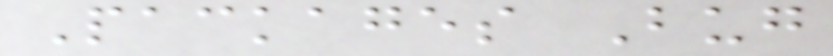Packages Bug
